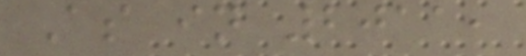As in 2011,
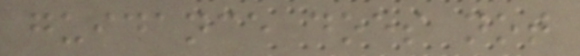guidance does not
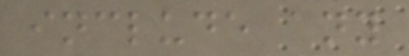include any
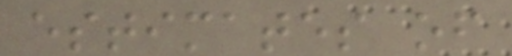estimates of
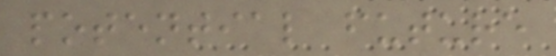potential future
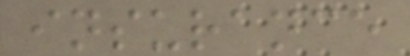insurance
